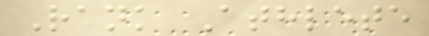Rank Athlete
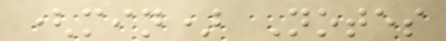(min) Notes
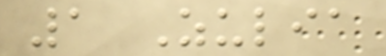1 Zulia
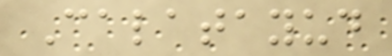Calatayud
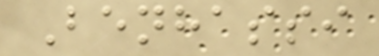Benhassi
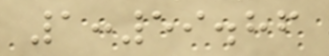1:59.86
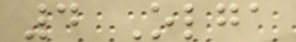4 Olga
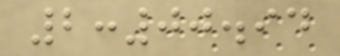2:00.94
